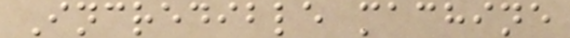Incredible machine
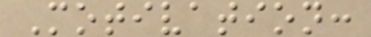Motivation:
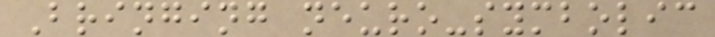Bringing neuro-symbolic
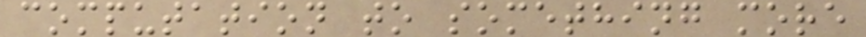computation to something more
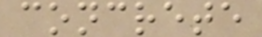concrete
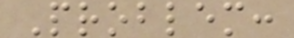Problem:
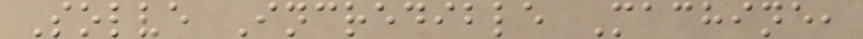Solve Incredible Machine,
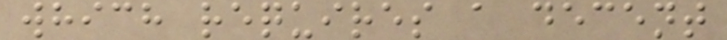which requires a decent
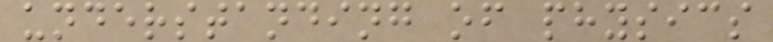understanding of physics
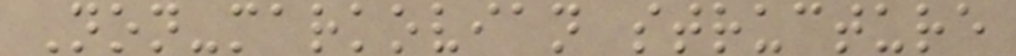Non-markovian structure
